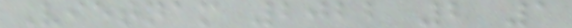Vietnam 2022 2 1
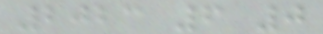2023 6 0
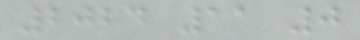2024 11 0
